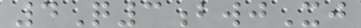4Q3bwjXj
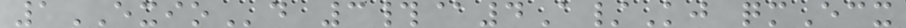1EXIOd 3#@4A/Kj qmEcx
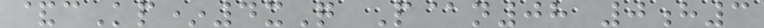&cKp*4xQ P@n08 0h3
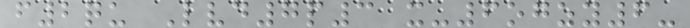f2qu Lvd7p3 x-6ogzy6-
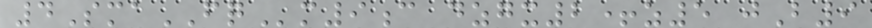4SmaFQm9c dzgx2+z5 jB9
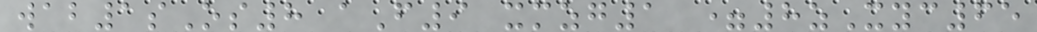wab1sOs8 aF9 xmzg1 =8zXyc65
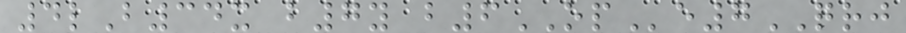4lB34x b7y b6OPe7QRJ
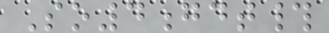So4gdt#
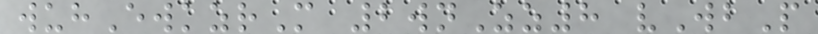wuhEwkzrM 2wnZz8 vWbP
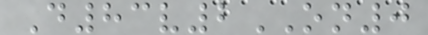D83v2ON0
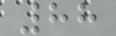88
